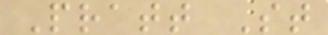Pratt St
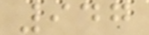947
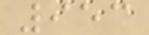953
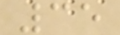35
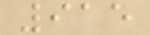915
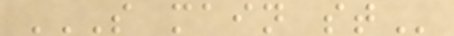S MAIN ST
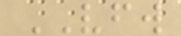VFW
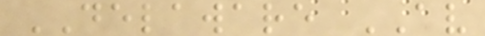DELAWARE AV
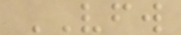VFW
